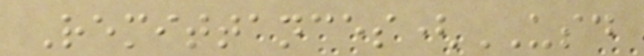Remittances(USD
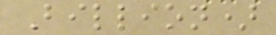Billion)
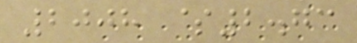2008 $2.73
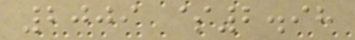2009 $2.98
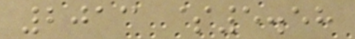2013 $5.58
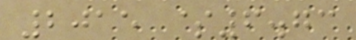2015 $6.73
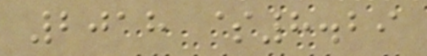2018 $8.29
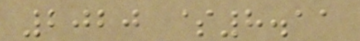2020 $8.11
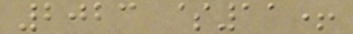2023 $11+
